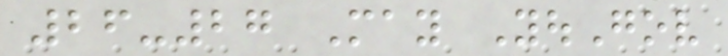26-27 May YouGov
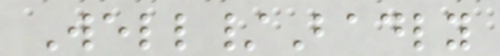Well/Badly
